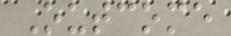Outcome
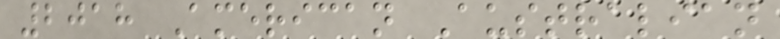2018 American Australian
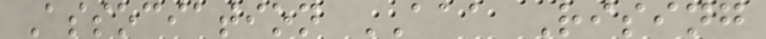Association AAA Rising
